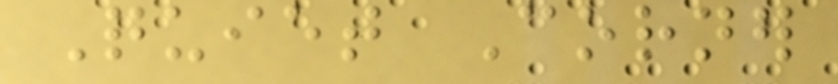Quiet Corner
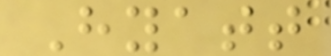Hyatt
